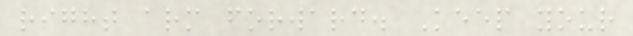right arm forward. Keep your
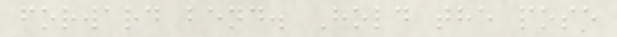forward bend. Hold the pose
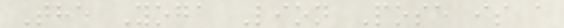The Yoga Lion Pose is a
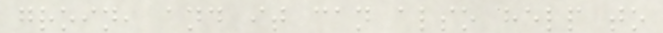groin, and it can also help to
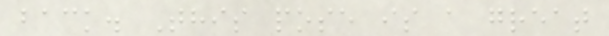back. This pose is a great
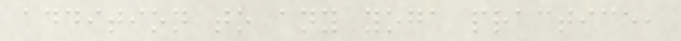addition to any yoga practice,
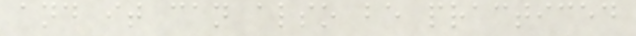and it can also be practiced
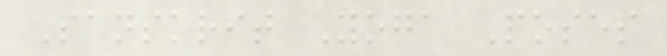Sanskrit Yoga Poses
